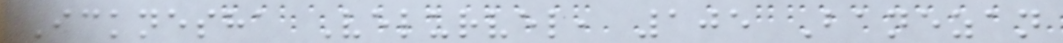Icknesha Velurvel, 105 Banezan
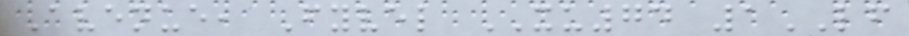Avenue, Fyvel XU74 1LF
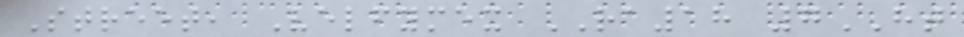Street, Velfymex RA18 7HT
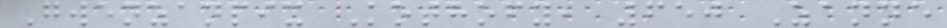Gwenzanpix Kothofy, 650 Zanne
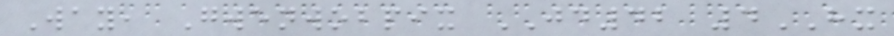Way, Gwenwobpix JD42 4HX
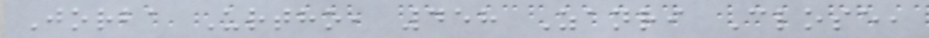Jorba Urtho, 458 Zanri Close,
